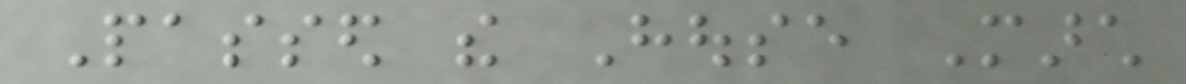Passed the House March
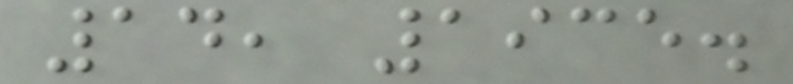14, 1935.
